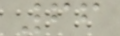66
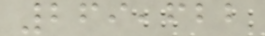269,622
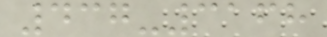437-3168
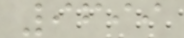9699
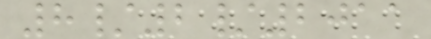8/2/2011
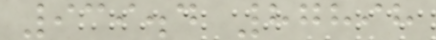939.4 87898
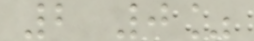2 0%
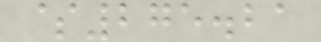$275.21
